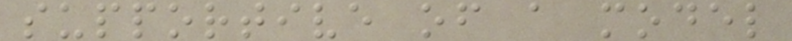supportive of a model
